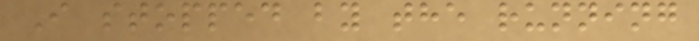I stopped by the running
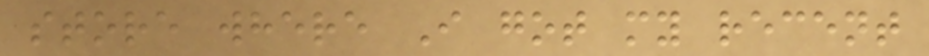store where I got my recent
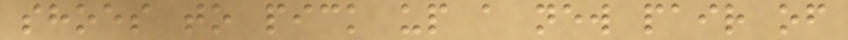shoes to pick up a new pair of
